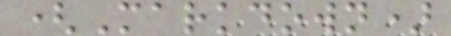(Markdown)
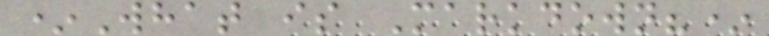*What is Markdown?*
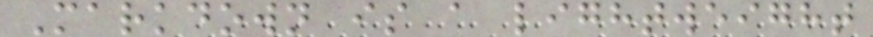Markdown is a lightweight
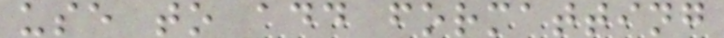use to add formatting
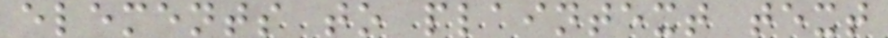elements to plaintext text
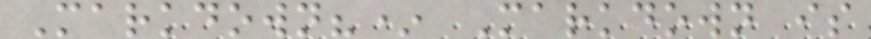Markdown?* Markdown is
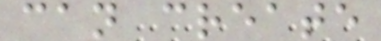can create
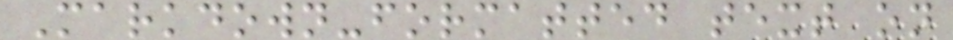Markdown-formatted text on
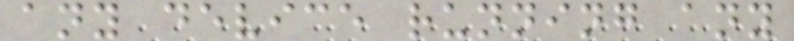any device running any
